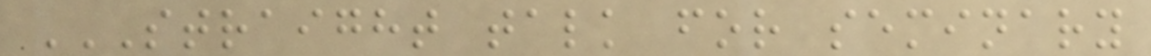STRAIGHT TALK FOR SEMINARY
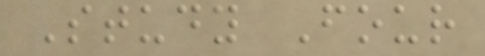Study Four
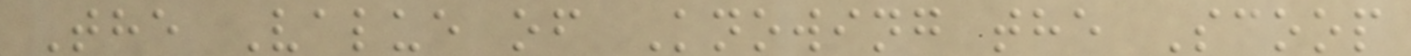The Value of Knowing the Scoop
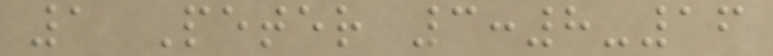1 Peter 3:8-16
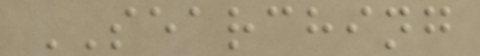SEARCHING
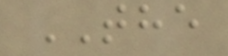THE
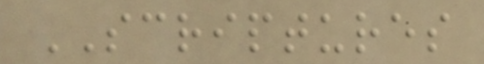SCRIPTURES
